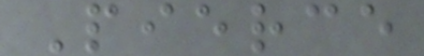Pierce
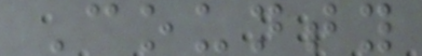County
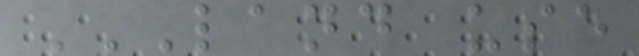LAND USE
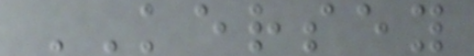KERSEY
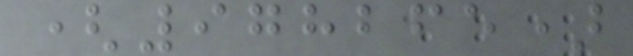(978265)
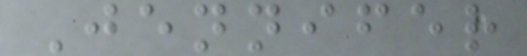Jennifer
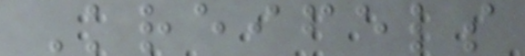Kreifels
